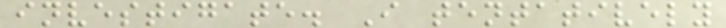investigate. I tentatively
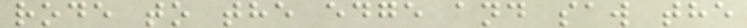rode to the edge and saw the
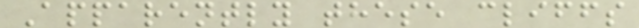Apparently these cliffs
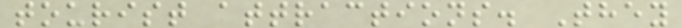tourist attractions. They
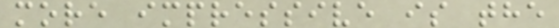more impressive is the
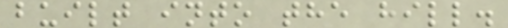built into the hill.
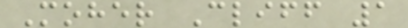Moher Cliff 1
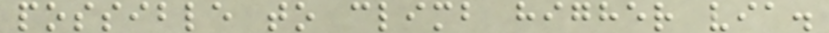possible to climb higher via.
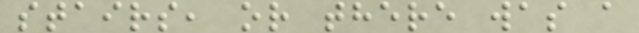stairs, or there was a
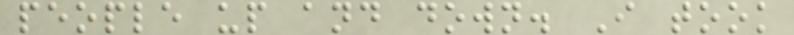people up and down. I took
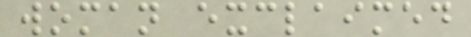woman exclaimed
